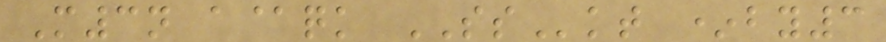M3n a@qk SSkt *by3
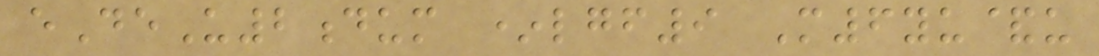eDeU2dum *lgf9 M6yu&u
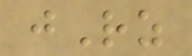jRz
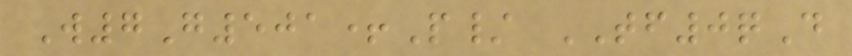W7G501+P/ TF0qD
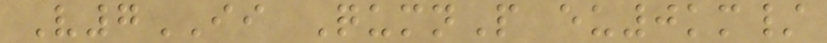V7II QumnP eu0km/
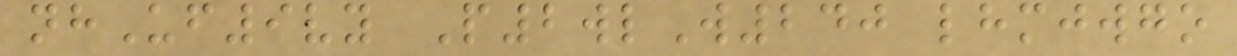nhUf9vy P2wlW240 lhmjwgo
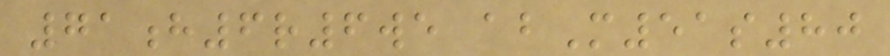71h6r6we abM51s80
